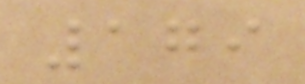179
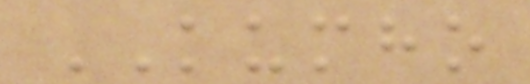KUMHO
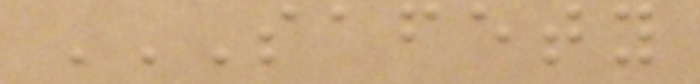SAFETY
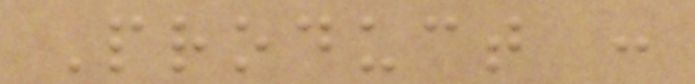Product :
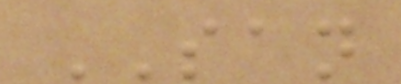SAN
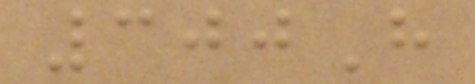300H
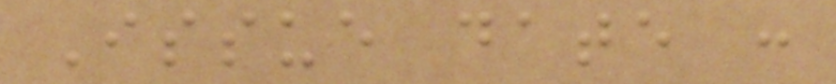Issue date :
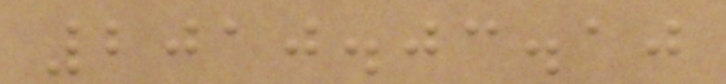2010.03.10
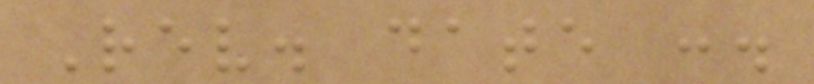Rev. date :.
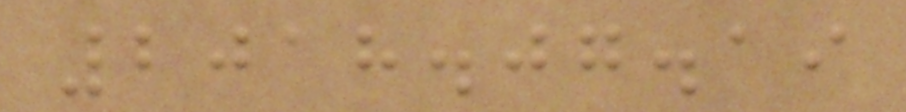2018.07.19
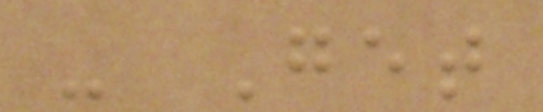- Get
